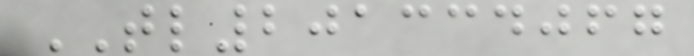TL201334067
